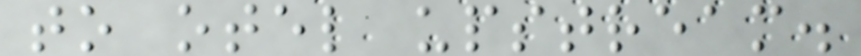to otel upstream.
